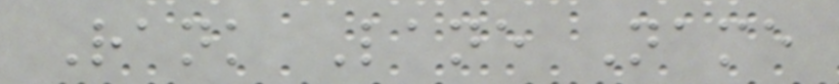Rank Lane Name
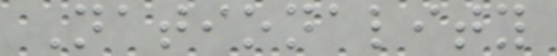Nationality
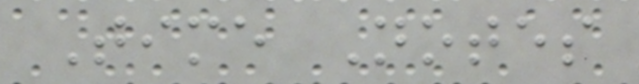Time Notes
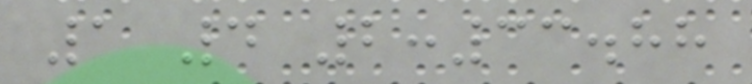1 4 2:33.88
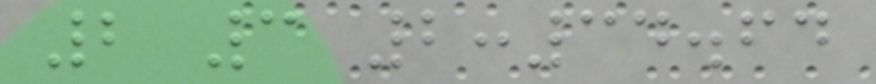2 3 2:34.64
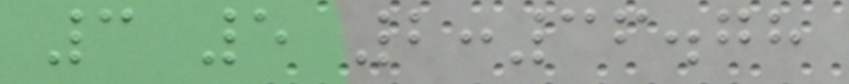3 5 2:36.78
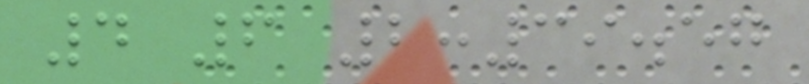4 6 2:39.57
